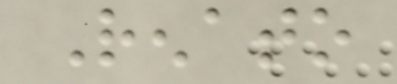Renato
